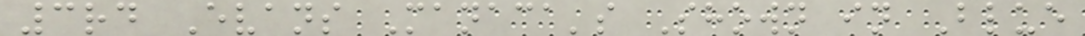3rd Evans Manaca's Shown in Blue
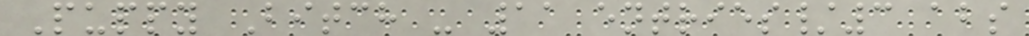Puppy Bitch - 11 entries/3 abs
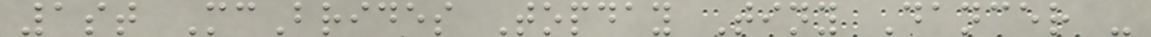1st McBrides Topday Tiny Dancer -
